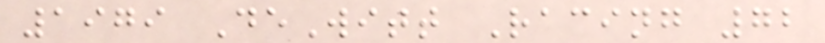1979 DeWitt Racing 72
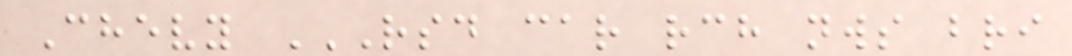Chevy RSD CAR RCH NWS BRI
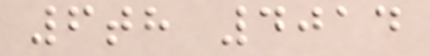6th 4014
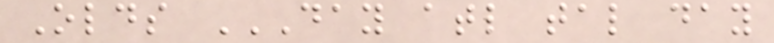Olds DAY ATL TAL DAY
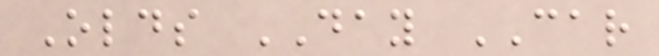Olds DAY CAR
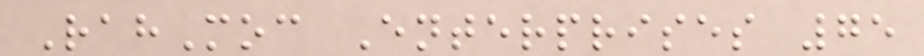RahMoc Enterprises 75
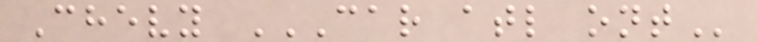Chevy CAR ATL ONT
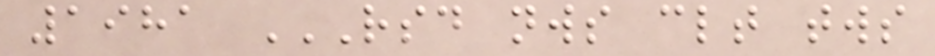1981 RSD NWS CLT TWS
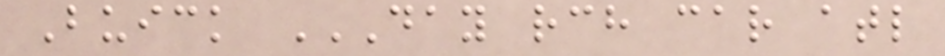Buick DAY RCH CAR ATL
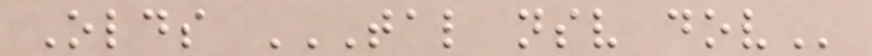Olds TAL NSV DOV
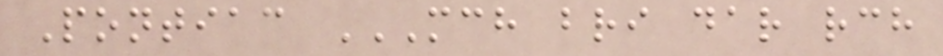Pontiac MCH BRI DAR RCH
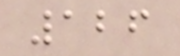126
